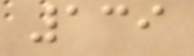139
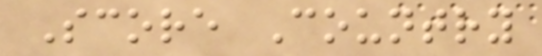Score Country
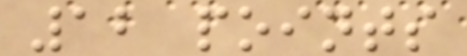12 points
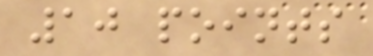10 points
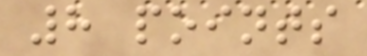8 points
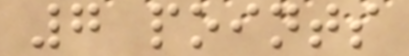7 points
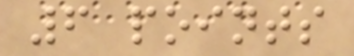6 points
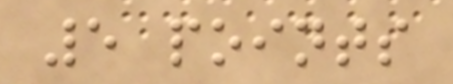5 points
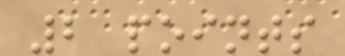2 points
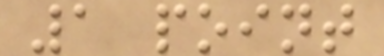1 point
